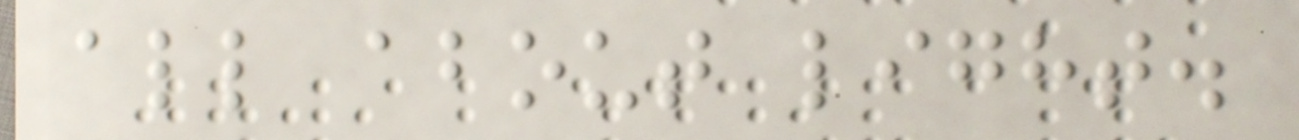all about light.
